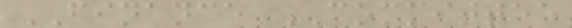FINANCE COMMITTEE
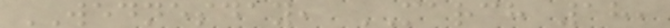WEDNESDAY, MARCH 18,
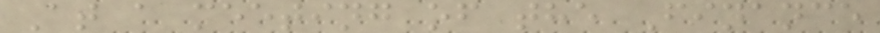At a meeting of the Finance
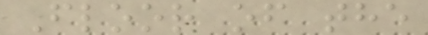Floor of the
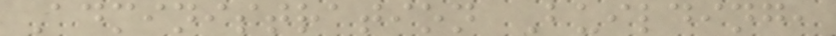Administration Building,
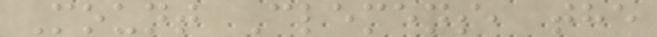Mount Clemens, the
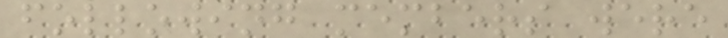following members were
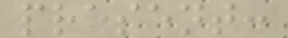present:
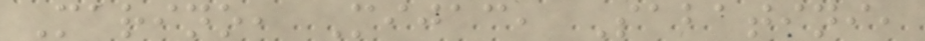Marino, Mijac, Sabatini,
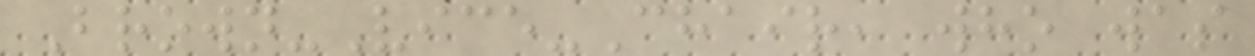Brown-Vice-Chair, who was
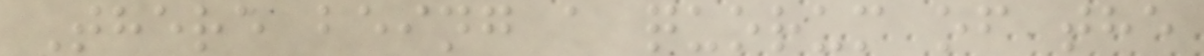There being a quorum of the
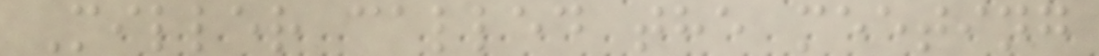Miller called the meeting
